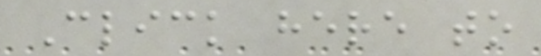Click here to
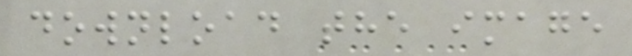download the image
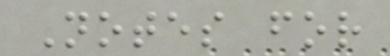Notes for
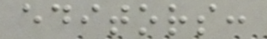editors:
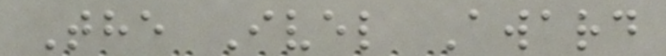The Ivel Award
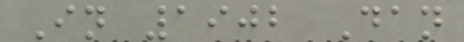In 1902 Dan
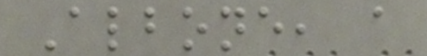Albone, a
